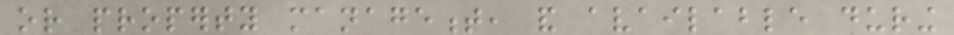or property management, and available during
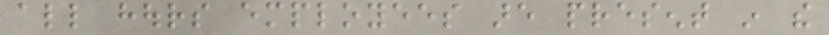all hours employees are present in the
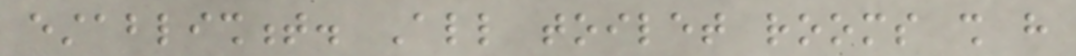establishment. All toilet rooms shall have
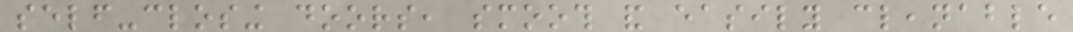self-closing doors, smooth and easily cleanable
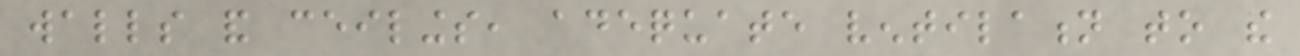walls and ceilings, adequate ventilation to the
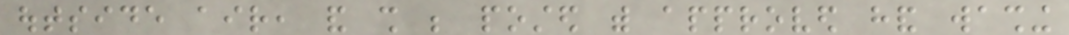outside air, and shall be posted with approved hand washing
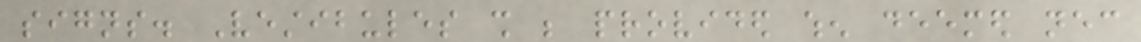signs. Vestibules shall be provided when deemed necessary
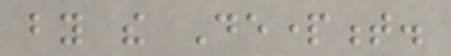by the Department.
